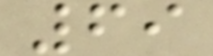69
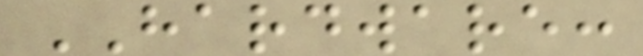HARDWARE:
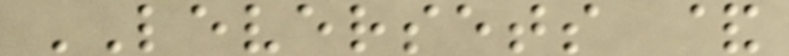LEVERSETS &
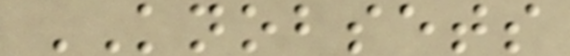KNOBSETS
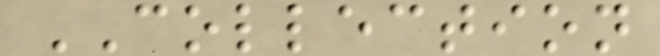COLLECTION
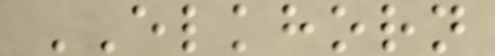ELKHORN
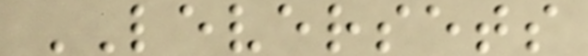LEVERSETS
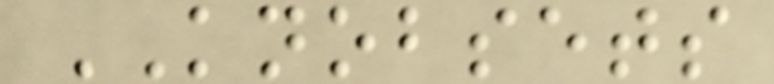KNOBSETS
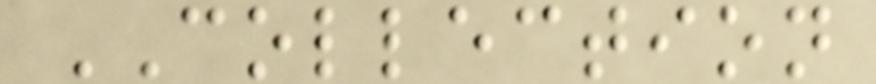COLLECTION
